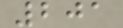201
